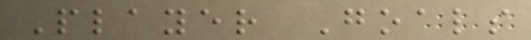Player Goals
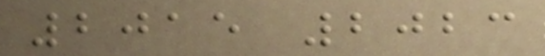2015 2023
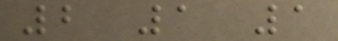2 1 1
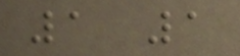1 1
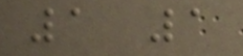1 1
